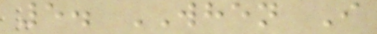5. WHEN I
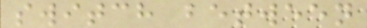switch between
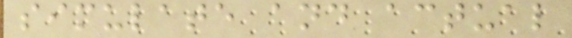simulate and actual
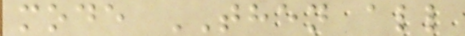mode THEN all
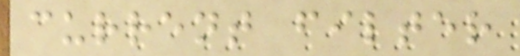current filter
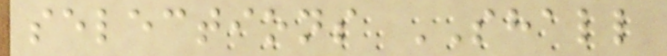selections SHALL
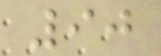90
